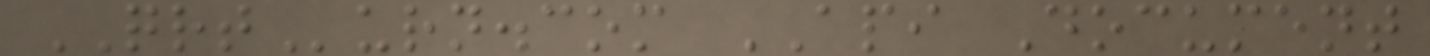QRTurn.com API Document
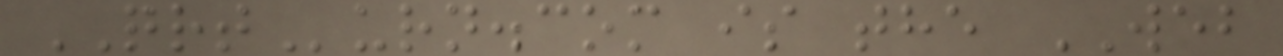QRTurn.com is the WEB
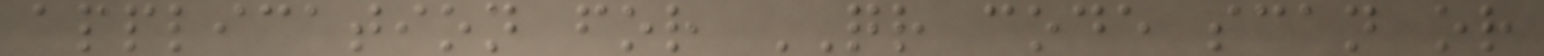application for QR code scan or
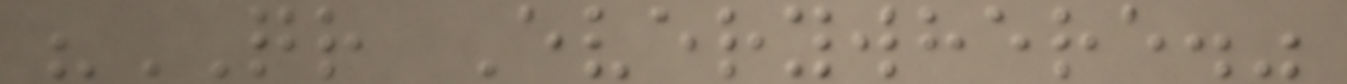"QR Everywhere."
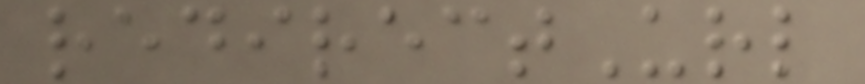redirectUrl
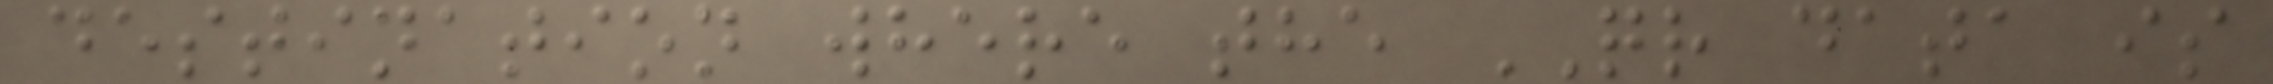destination where the QR data is
